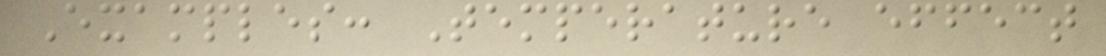Examples: Temperature effect
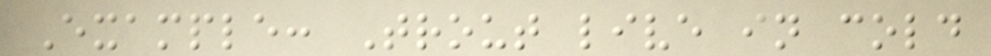Example: Trout live in cold
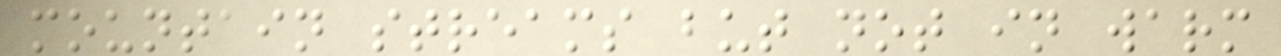mountain streams but not in warm
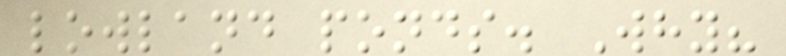lowland ponds. Why?
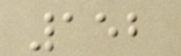152
